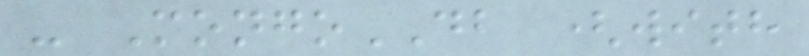- MongoDB (with
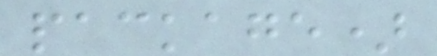package)
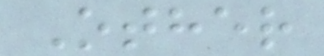Other
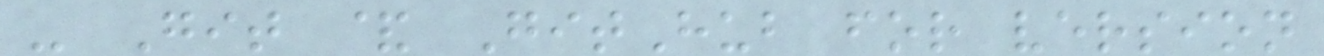- Git & GitHub for version
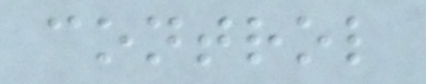control
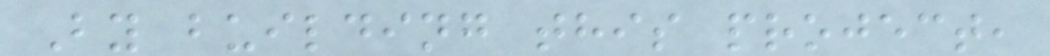By building this project,
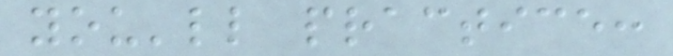you'll practice:
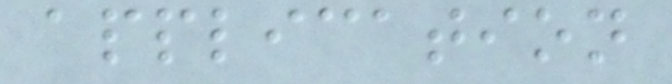application
